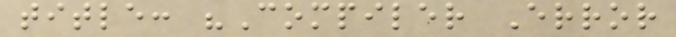title: "Compiler Error
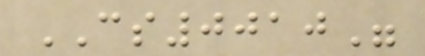CS0010"
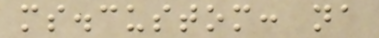ms.custom: na
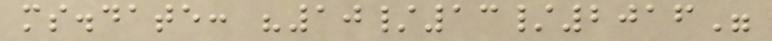ms.date: "10/13/2016"
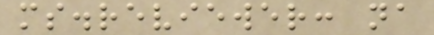ms.reviewer: na
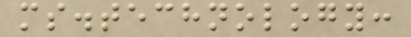ms.technology:
